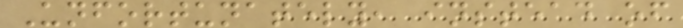Unfortunately, instead of
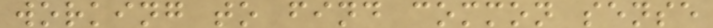working to find common sense
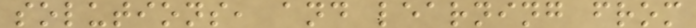solutions, and learning from
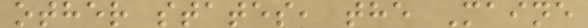other states, the Maine
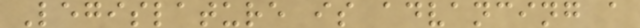Legislature is advancing a
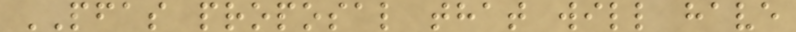PFAS proposal that will have
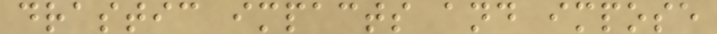drastic impacts and impose
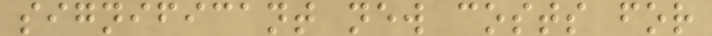significant new costs for
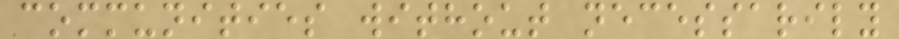communities without necessarily
